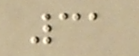31
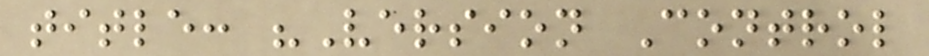title: "Version Control
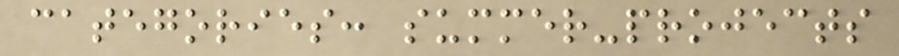categories: summer-projects
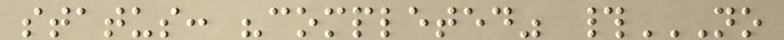status: "completed" #NO
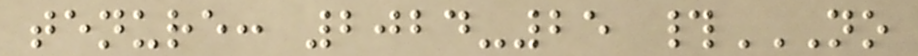tenure: 2024-25 #NO
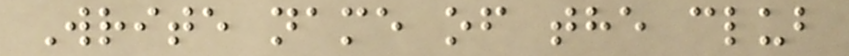Write name of the club
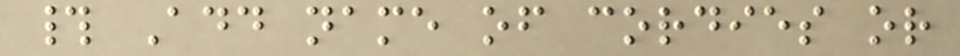# Add name of cordies or
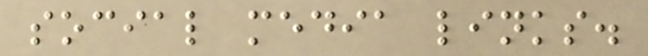social media links.
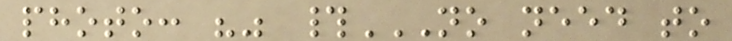photo: "" #NO NEED TO
